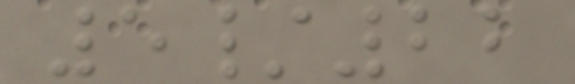5/22
